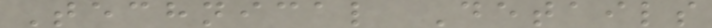Technical Details
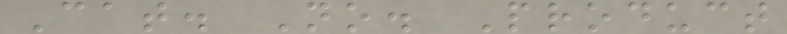Cat. No. Product
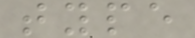type
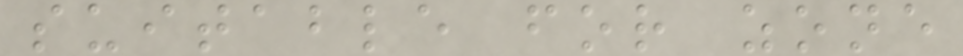suitable for zone
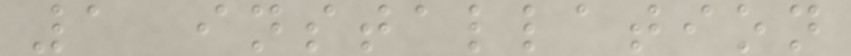1 installation
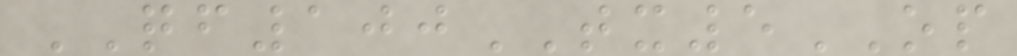QF100TX5OP
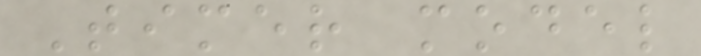Timer model
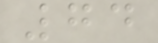74
